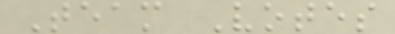Team Votes
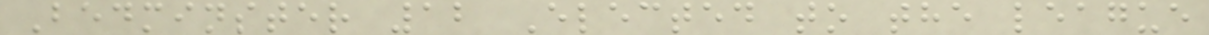Bedminster 12 Elected to the league
